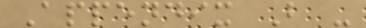Appendix B -
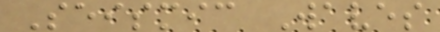Seismic Waves
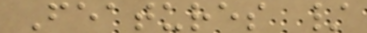Features /
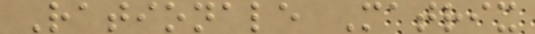Rationale Matrix
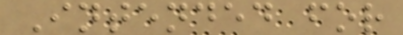Intended for
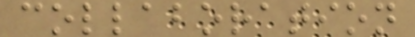collaboration
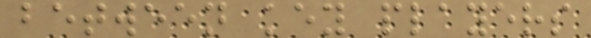between key players
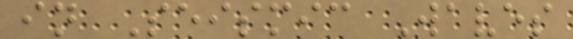in Seismic Waves
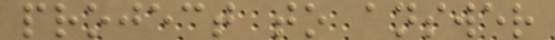project to answer
